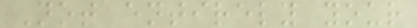Not entirely your
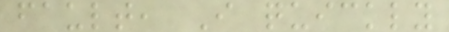fault, I quickly
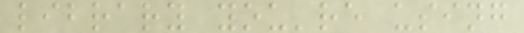library you're using
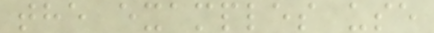the examples use
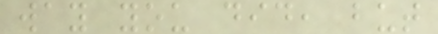way you did, but
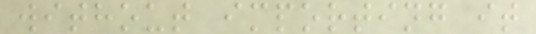without importing it
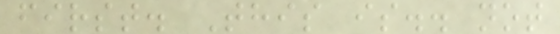first. This is.. not
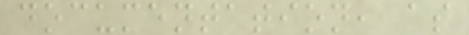documentation, as
